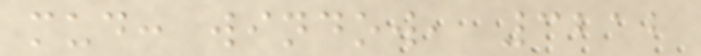mud: window, 3212
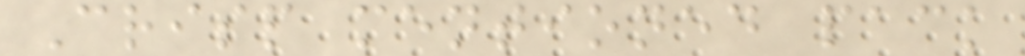Crisp mentioned pack
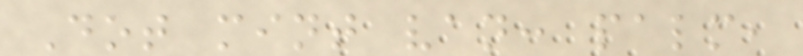Dot mint van: palm,
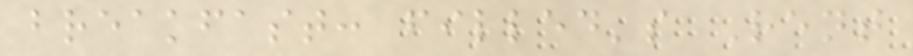breakfast: filled's Rent
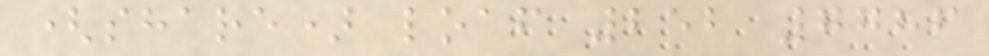(share) loaf 252 7786
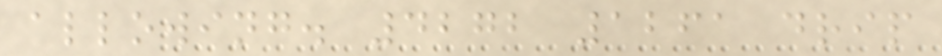allowing. 4272 1261 drip
